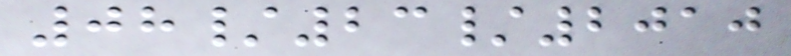08/23/2010
